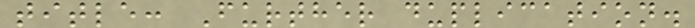title: Further duplication.
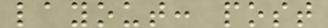layout: post
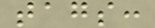tags:
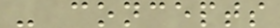- concepts
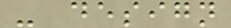- design
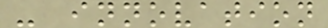- innovation
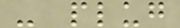- plug
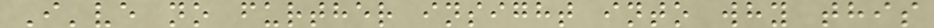I've no further insight into why this
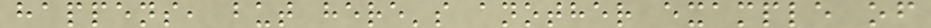happens, but here's another example of
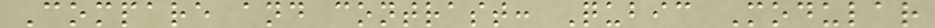Compare and contrast: Qubic Modular
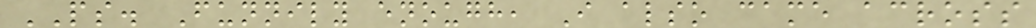PS. Funnily enough, I also came across
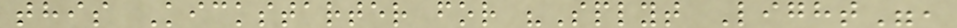this Kickstarter for "Splyt Light",
